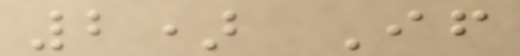2) If
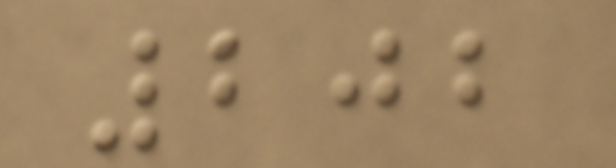202
